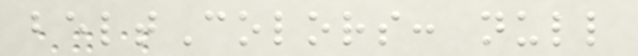beltColors: null
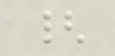{
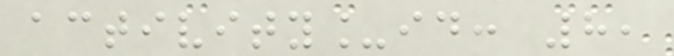activity_id: 8,
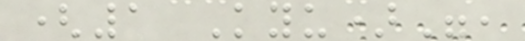(1 Kyu)",
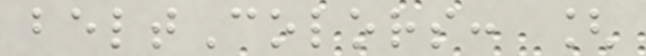beltColors: [
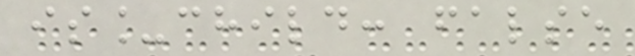is_child: false
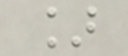]
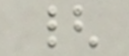{
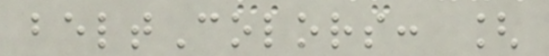beltColors: [
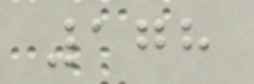178
